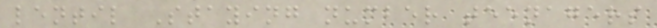lentil Staying number teenagers
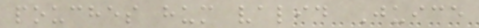pouches hum valid Juice
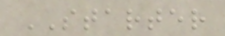STARTER
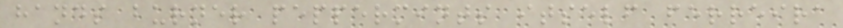hands burner peppermints itself ferreira
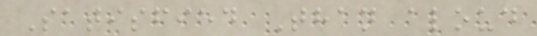Satisfied Than aloud
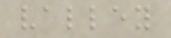valley
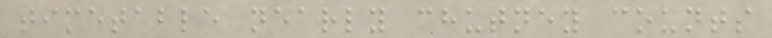timetable nearly chutney counts
